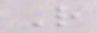R
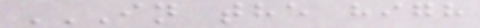IN THE HIGH
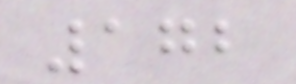172
